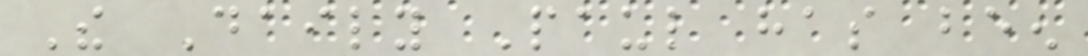The Daily Paul has been
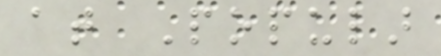at Popular
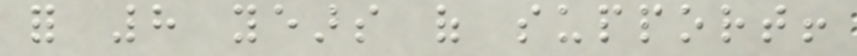for 8 years of support!
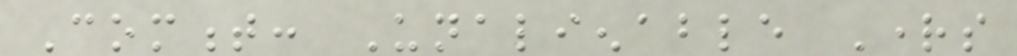Comment: Unalienable Rights
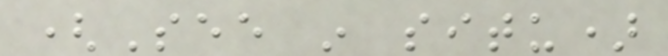(See in situ)
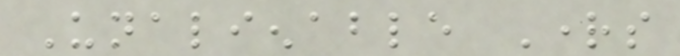Unalienable Rights
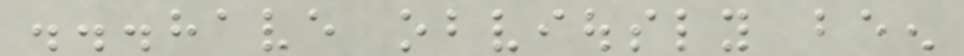...have obviously been
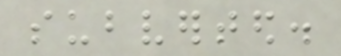subverted.
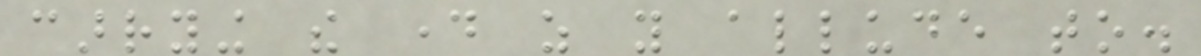carrying the day as you allude to.
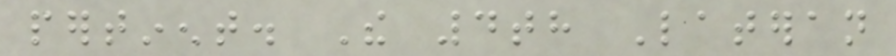pertinent. The 4th Lateran
